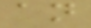an
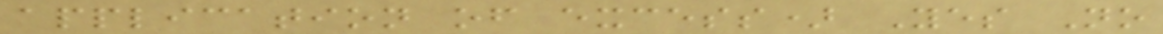application of excess) Yes No
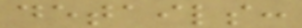details:
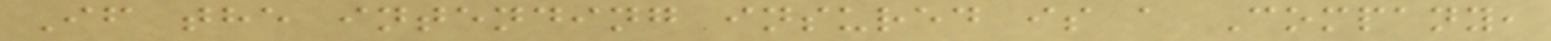If the intending insured is a Company,
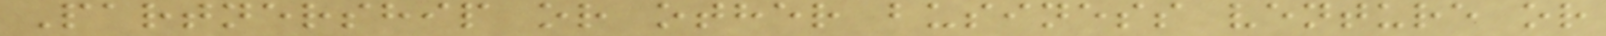Partnership or other business venture or
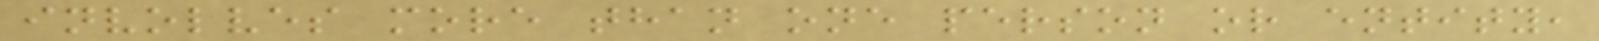involves more than one person or entity,
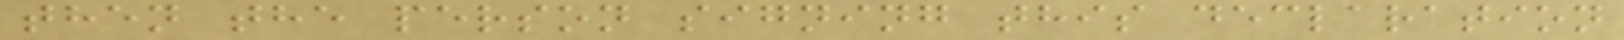then the person signing this declaration
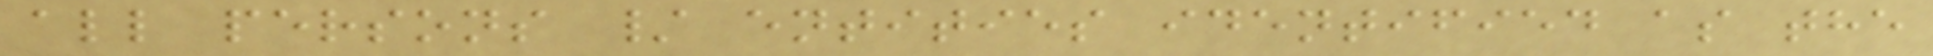all persons / entities identified as the
